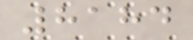8184
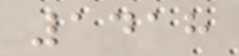1418
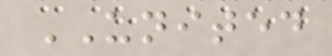UNITED
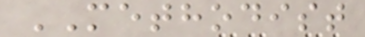METHODIST
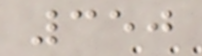350
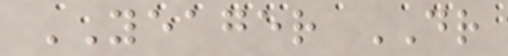YEAGER DR
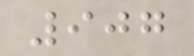907
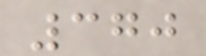370
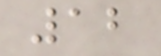12
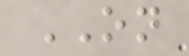ON
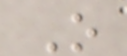O
